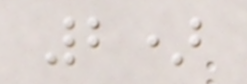2)
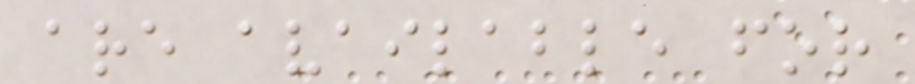are available for
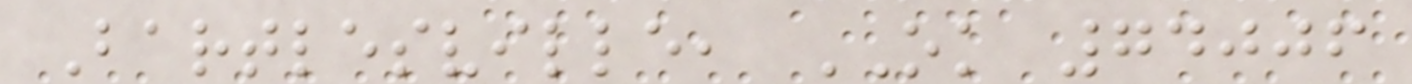Bartlesville, OK 74006
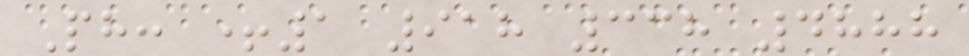Ph: +1 918 338 4888
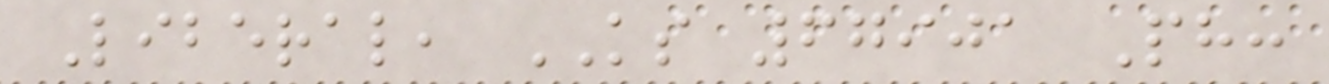Liberal, KS 67901 Ph:
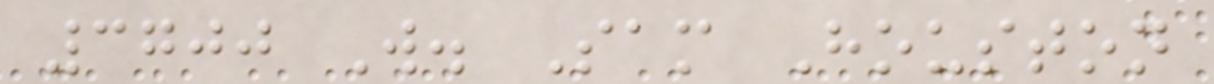3700 W. Sam Houston
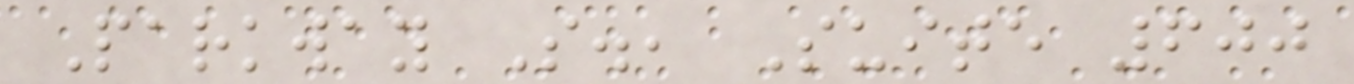Parkway S., Suite 600
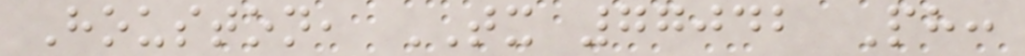Houston, TX 77042 Ph:
